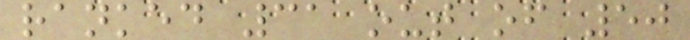ranked 31 out of 50
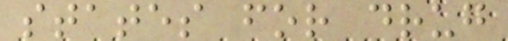states for drug
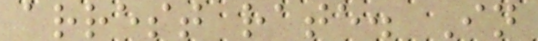arrest rate. In
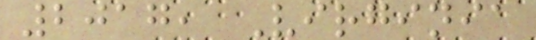2017, Virginia
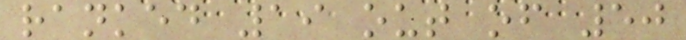ranked 19 out of 50
